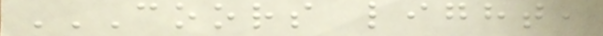COORS LIGHT,
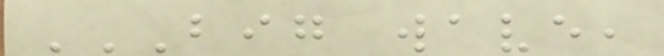BIG WAVE,
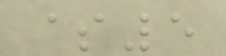$5
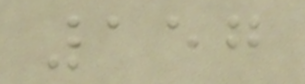157
